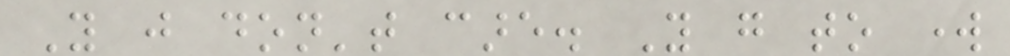You just don't care. You go to work
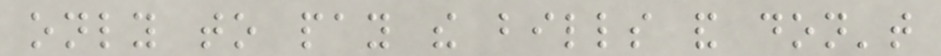only to pay the bills and don't
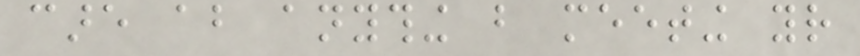care about anything but meeting your
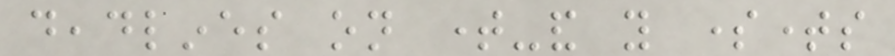deadlines on time-and you sometimes
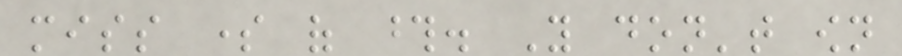miss some of those. You don't own
